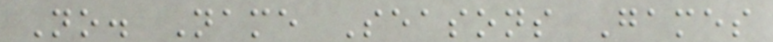No. Name Seasons Games
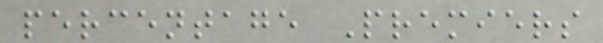percentage Premiers
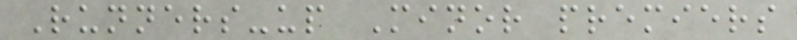Runners-up Minor premiers
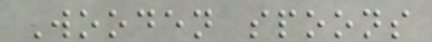Wooden spoons
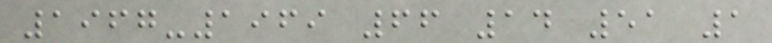1967-1969 66 14 51 1
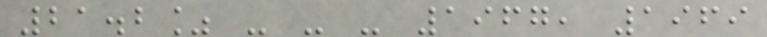21.2% - - - 1967, 1969
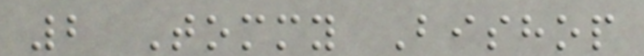2 Tommy Bishop
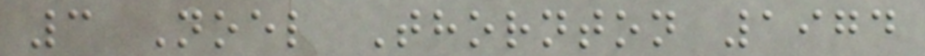3 Noel Thornton 1974
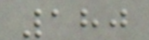180
